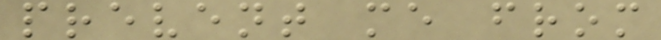prevent me from
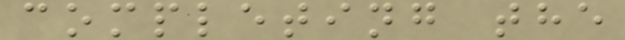completing the
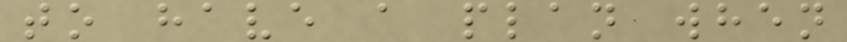to have a plan when
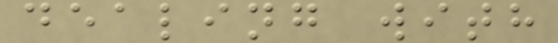dealing with
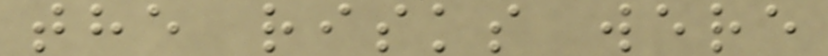the risks were
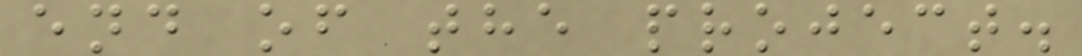end of the project.
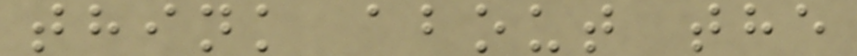think about the
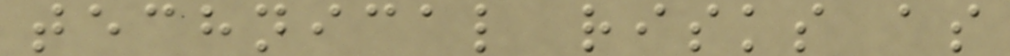technical risks as
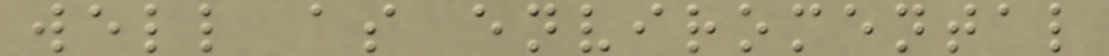well as enviromental
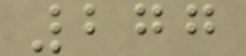277
